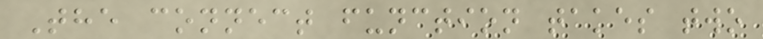The connect function takes two
